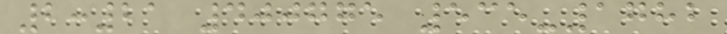2:21 400775 535-1782
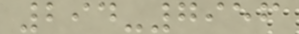294-7956
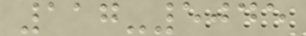117-5045
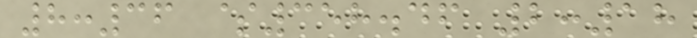8:36 $358.46 2:18
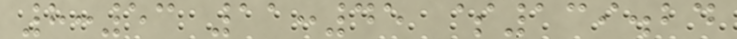8:53 11:45 $139.24
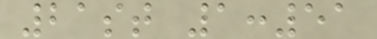21st 1:51
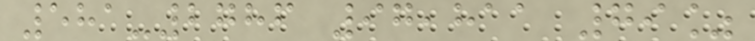581-2786 97,811 79%
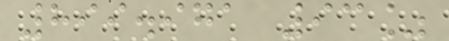899.971 93%
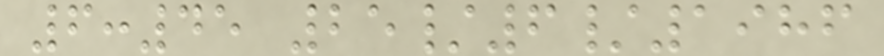6:45 25/6/1986
